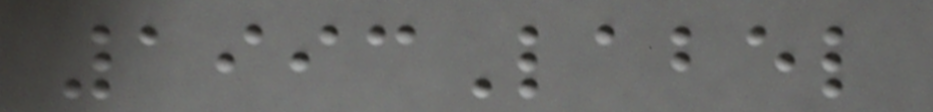1993Label
